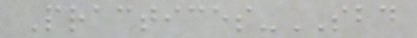Practices-SBD
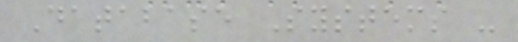Database Systems -
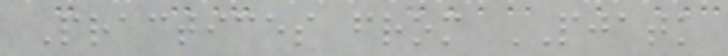Practices from PJATK
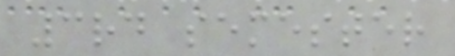3rd semester
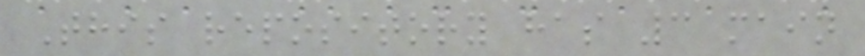This repository has 3 main
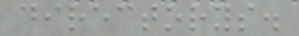directorys.
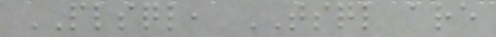PLSQL, TSQL are
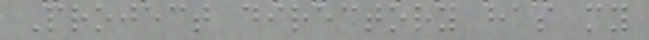Project directory has my
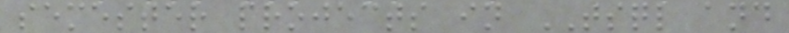semester projects in TSQL and
